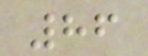86
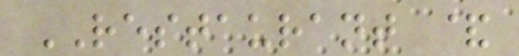RESTAURANT &
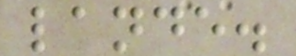lande.
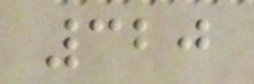320
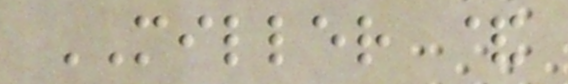MILLER &
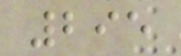295
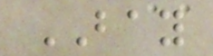BAY
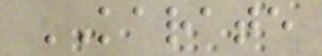KARATE
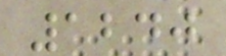1240
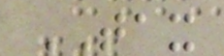TAX
